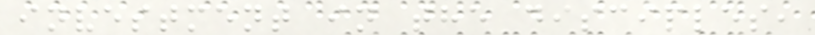investment in the disciples,
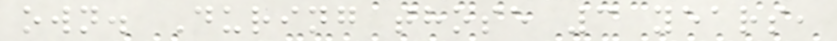own. During those 3 years,
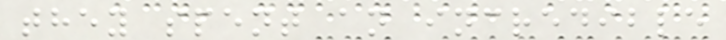they spent an incredible
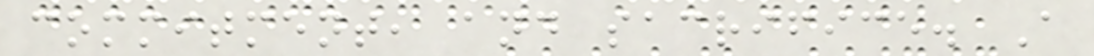commitment, and sacrifice. A
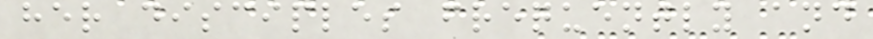her disciples frequently and
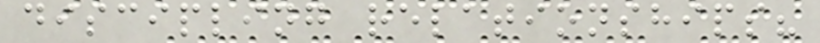discipling relationships?
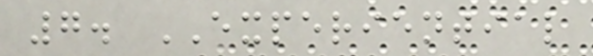7. EXPERIENTIAL
